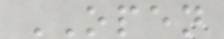OPEN
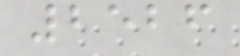2526
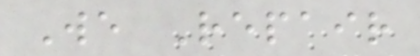We Repair
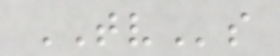TVs
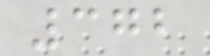372
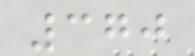370
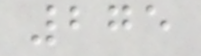275
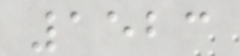1523
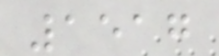1517
